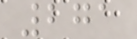271
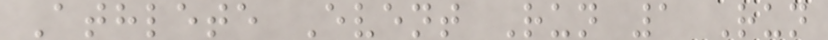Athlete Event Run 1 Run
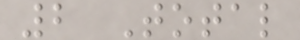2 Total
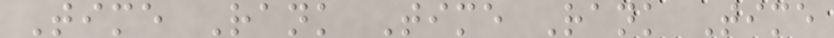Time Rank Time Rank Time
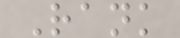Rank
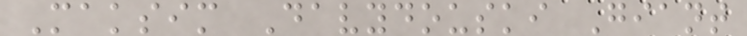Maksim Davydouski Giant
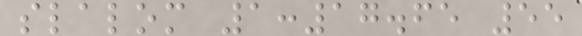slalom 1:17.65 55
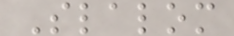Slalom
